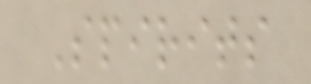Spirits
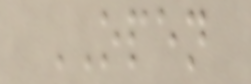OPEN
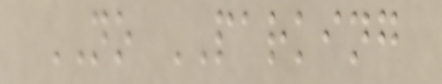NO PARKING
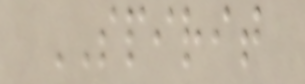SPIRIT
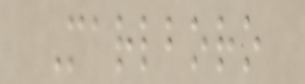Marlboro
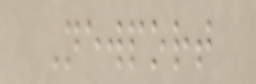Newport
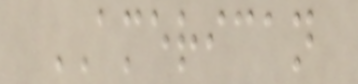AMERICAN
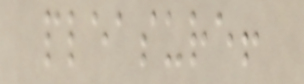pleasure!
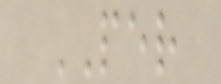PER
